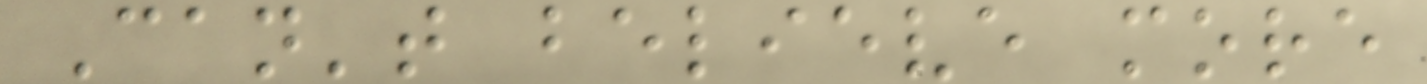Can't believe more
